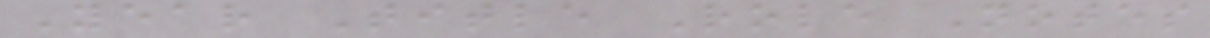Year Title Role Notes
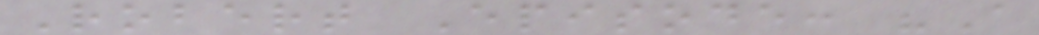Robert Episode: "A
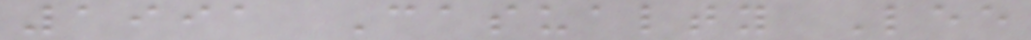1991 Casualty Lee
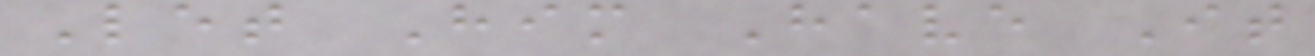Let Him Have It
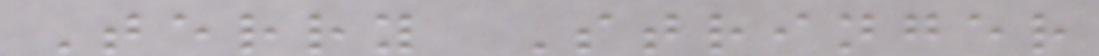Terry Stringer
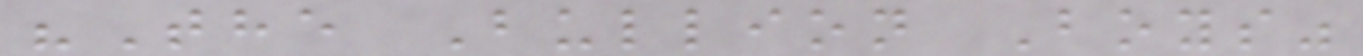"The Bullion Boys"
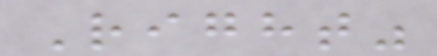Right"
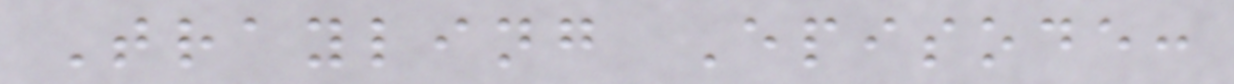Trayling Episode:
